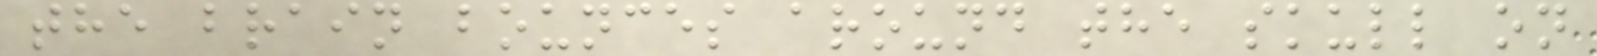the brain bounces around the skull on
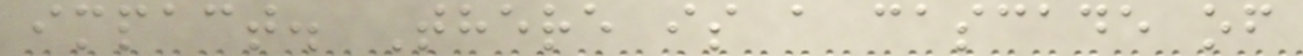impact. There is a cascade of
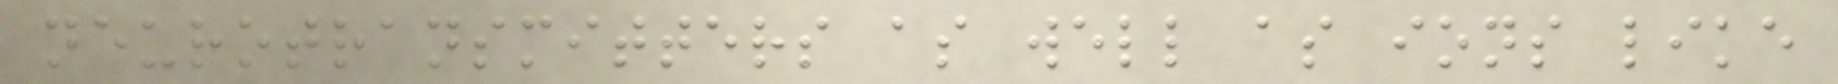neurotransmitters as well as ions like
